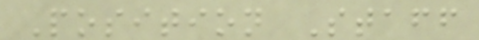Position Staff
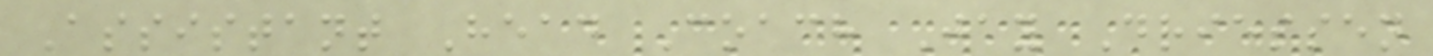Assistant Head Coach Jay Driessen
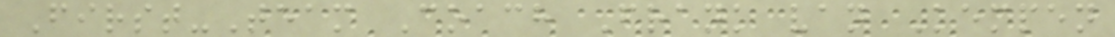First-Team Coach Frank van Kempen
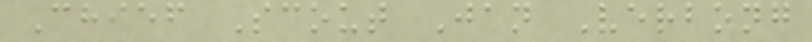Chief Scout Jan Verbong
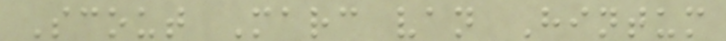Scout Marc van Hintum
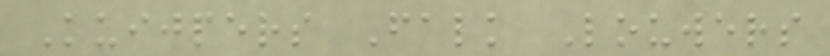Kuijpers Falk Louwers
